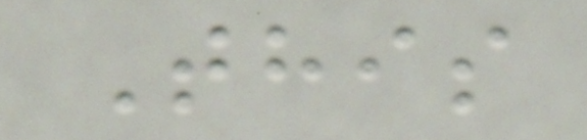This
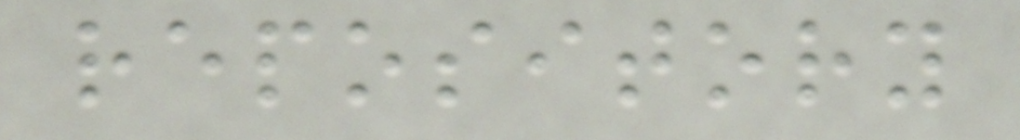repository
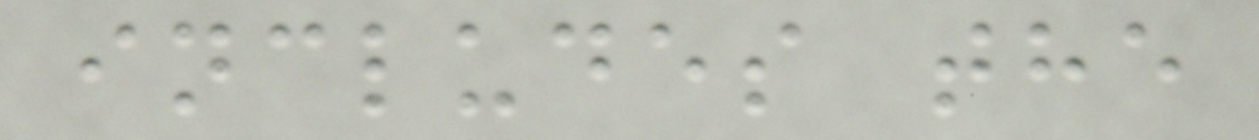includes the
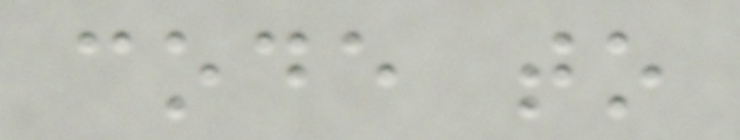code to
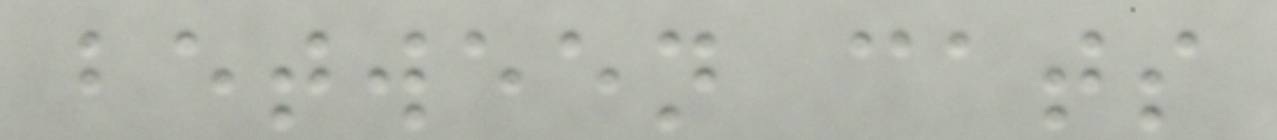between cats
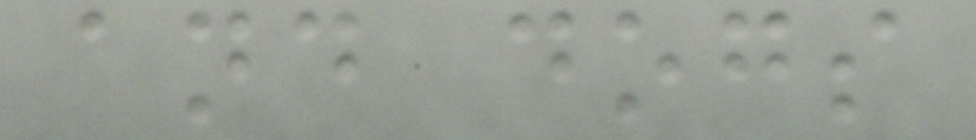and dogs
